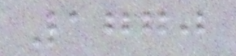1770
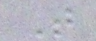T
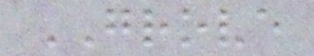GROVE
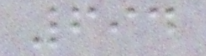694
